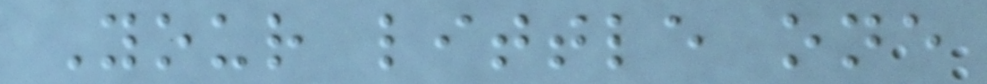Your little one
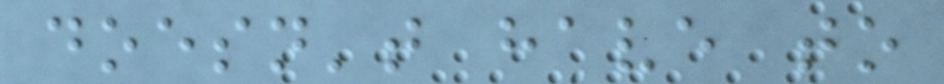doesn't have to
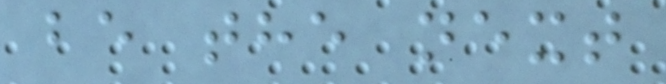be the next
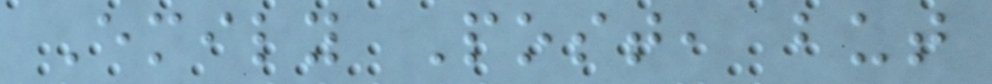Emily Post, but
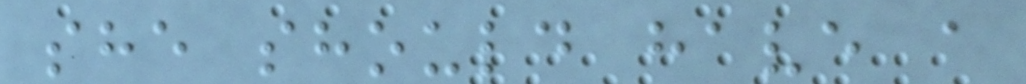she should have a
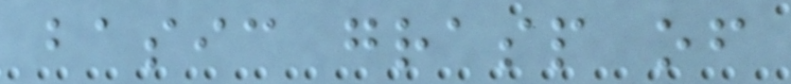basic grasp of
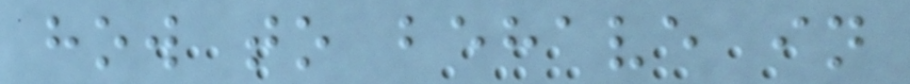how to behave in
